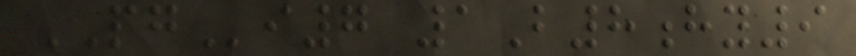PGi7 1B8hy9
